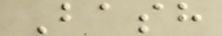Bash
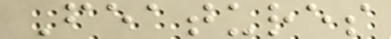Features
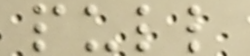pull
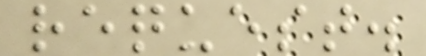request.
